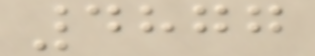4877
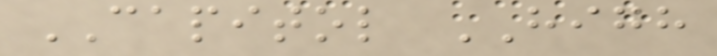CAPITOL HIGH
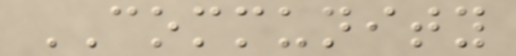COMMUNITY
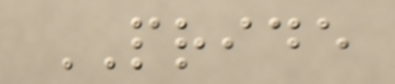PRIDE
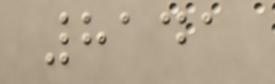8141
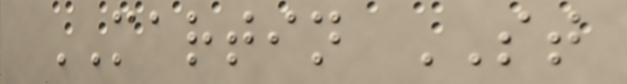MARTIN ST
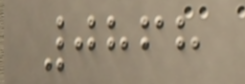0868
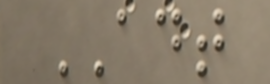ADT
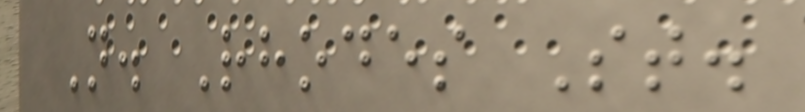N. Rhodes St.
